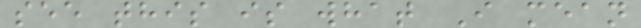see this is what I mean
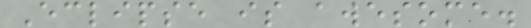Eclipse is awesome.
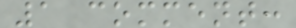1 comment:
